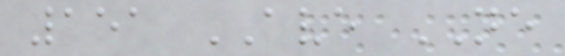151 AVE NE
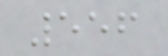556
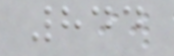844
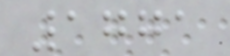1771
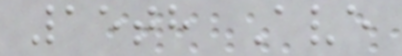15th Ave
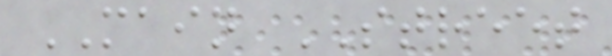MAIN STREET
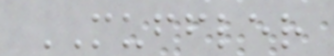MUFFLER
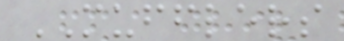MUFFLERS
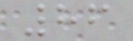86
